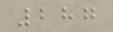287
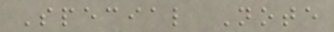Special Note
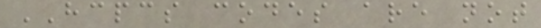HCPCS codes are not
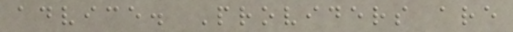advice. Providers are
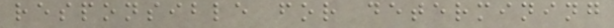responsible for determining
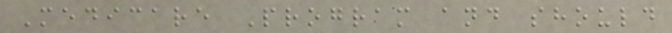Medicare Program and should
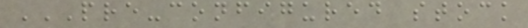PRE-CONFIGURED STOCK
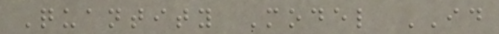Quantity Model ID
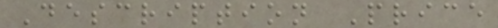Description Price
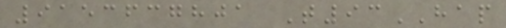9153637801 T93HAP
